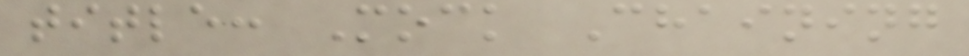title: Mock Chaining
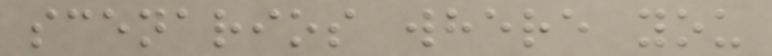scenarios where you
